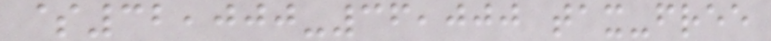$32,000-36,000 tax-free
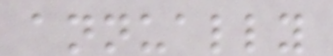annually
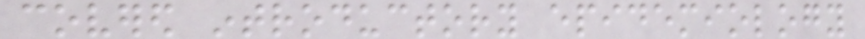covered introductory epidemiology
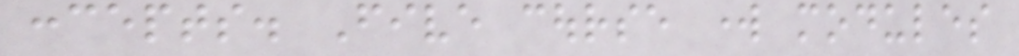concepts. Five course work modules
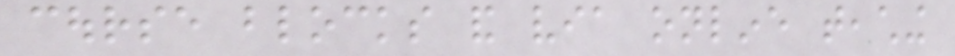course blocks and via online teaching
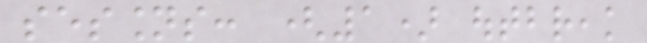sessions: (1) outbreak
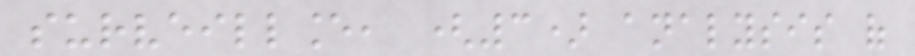surveillance, (3) analysis of
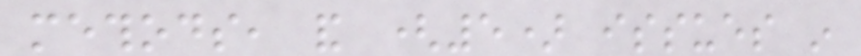methods, and (5) issues in
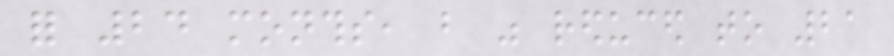for 24 months, but was reduced to 21
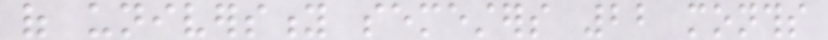of university semesters 22 months
